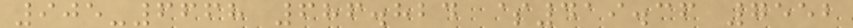905-6668 686.824 $419.36 7552
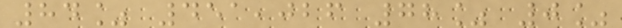84% 451,026 78% 0%
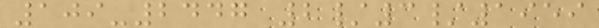109-2447 2/3/1959
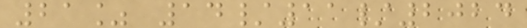21% 14/11/2024
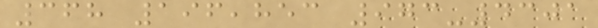368 196,853 973-4301
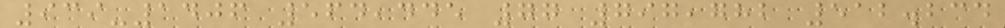939-1406 564,445 77 797,782 512.234
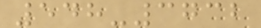548-3732
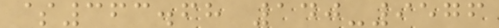$363.68 140-9576
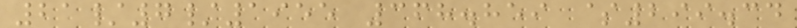21/7/1955 368.859 $299.34
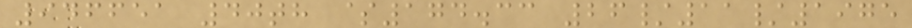946651 40th $174.33 26/11/1975
